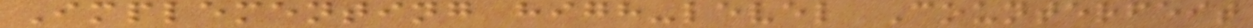Implementing high-level Counterfeit
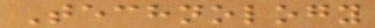Technology
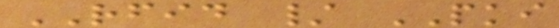RFID / PKI
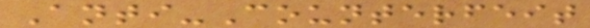Anti-Counterfeit
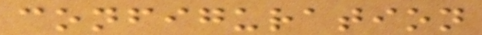configuration
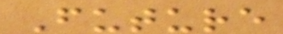Future
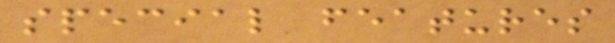special features
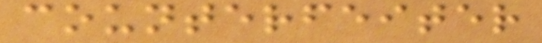counterfeiter
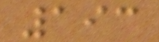193
